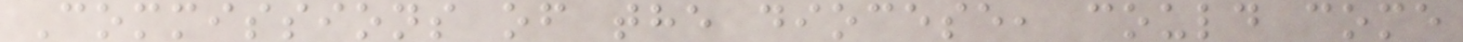Commissions of the diocese, could come
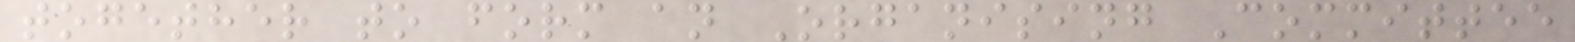together to form an Organising Committee
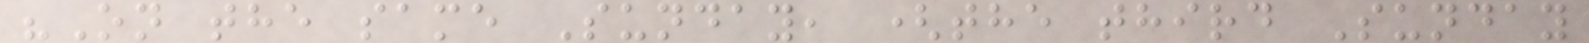"On the same Sunday, (the third Sunday
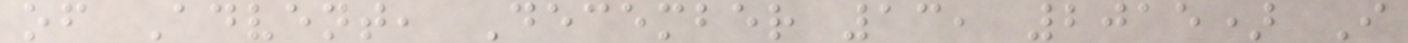of Advent, December 13, 2015) I
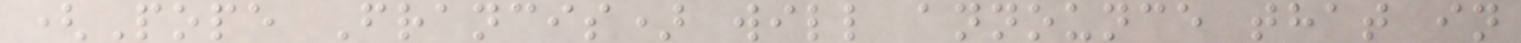(Pope Francis) will announce that in
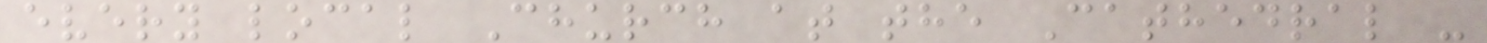every local Church at the Cathedral -
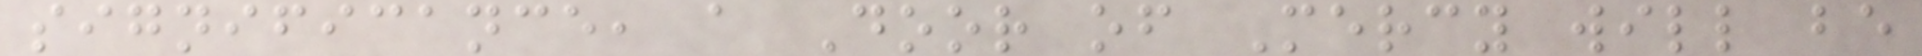significance, a Door of Mercy will be
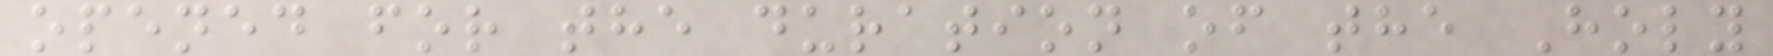opened for the duration of the Holy
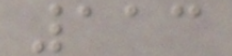113
